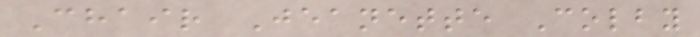Chair Jeanette Colby
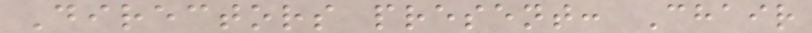Directors present: Chair
